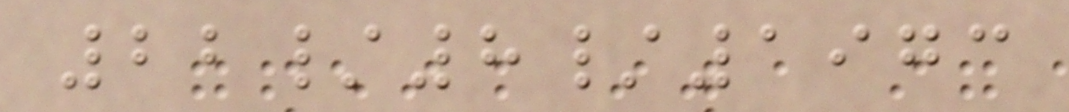22/8/1973
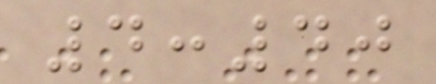4:40
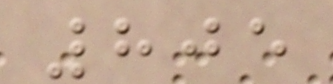805
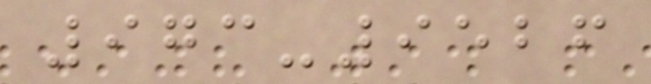973-9526
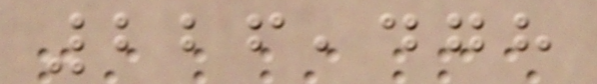226,478
